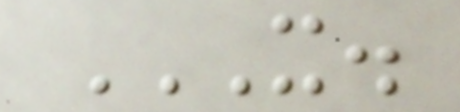X.
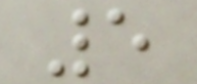5
